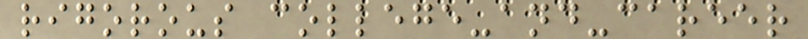rigorous college-and-career
